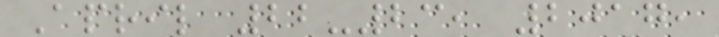April 22-23, 2017,
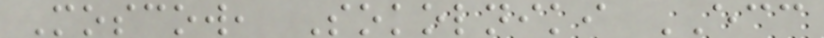Moscow, Sokolniki ECC
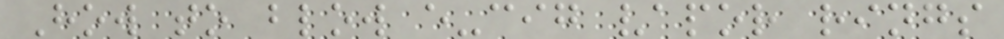How to blow e-cig vapor rings
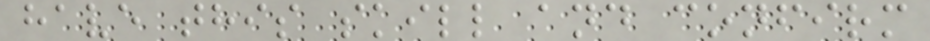have this skill and confirm
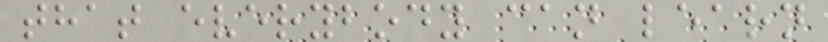that everybody can learn
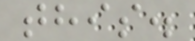this.
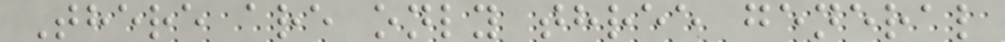There are only three general
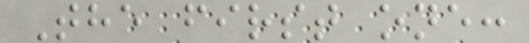The first one:
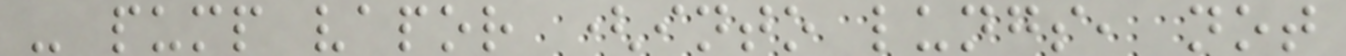- pump vapor (into lungs, not
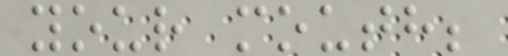your mouth;
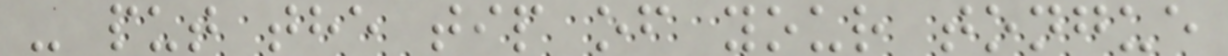- put the tip of your tongue
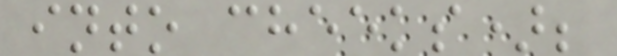into cheeks);
